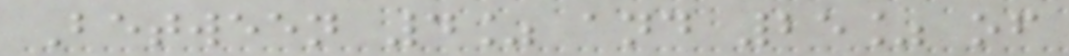Between 4% and 25% of
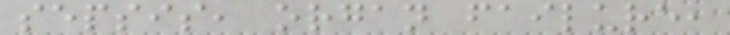sepsis, organ failure,
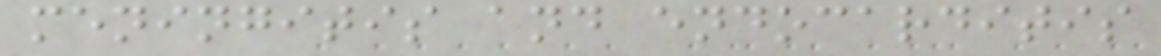meningitis and endocarditis
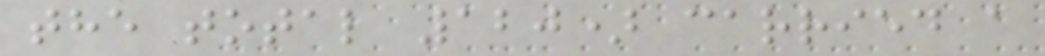the total 120) carried a
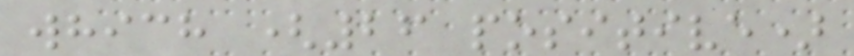which (26 positive)
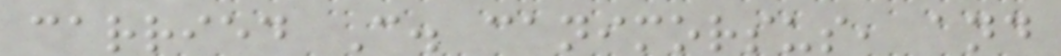carried C. canimorsus, and
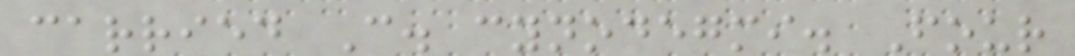carried C. cynodegmi. Four
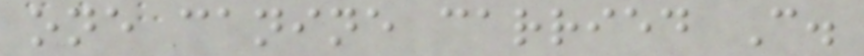one canine carried C.
